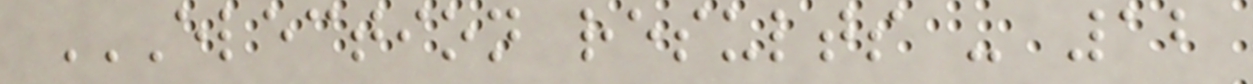ELECTION RESULTS - 12
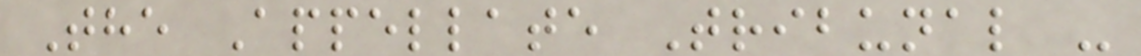The Appellate Tribunal -
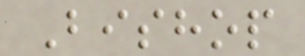Bishop
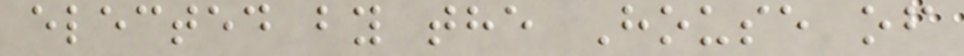elected by the House of
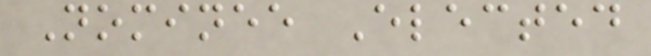Nominee Elected
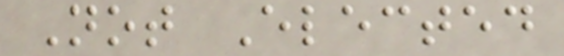Not Elected
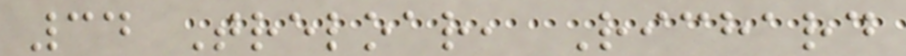34 Treloar, Richard
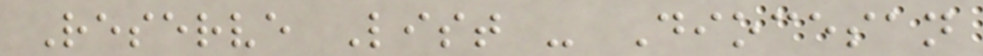Reserve List - Diocesan
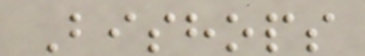Bishops
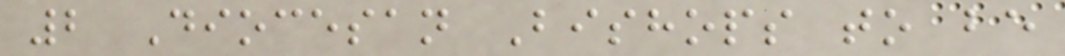2 Diocesan Bishops to be
